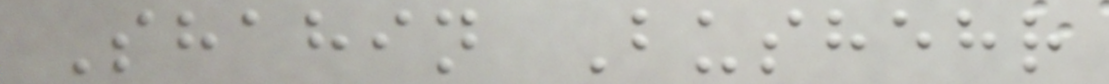Shahin Bushehr
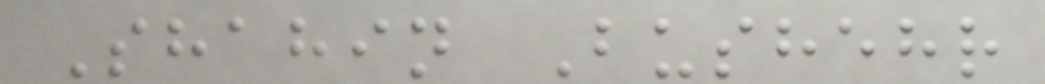Shahin Bushehr
